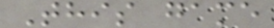This game
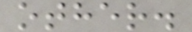other.
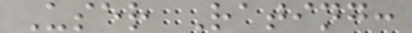User Rating:
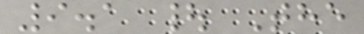9.1 | The
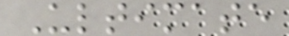Ultimate
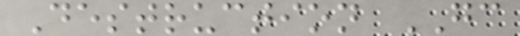Destruction GC
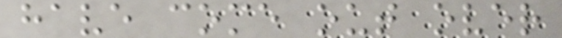have come out over
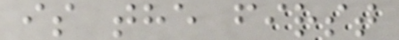is the first
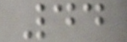44
